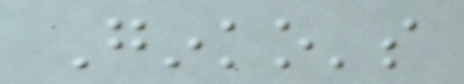Ginko's
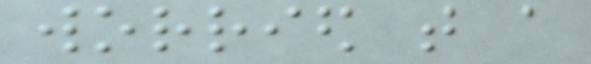worried that a
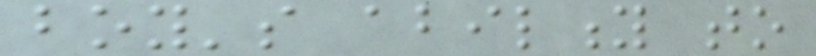boy's ability to
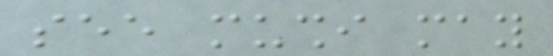see mushi may
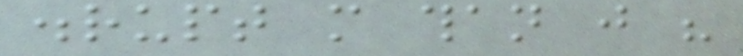disrupt more than just his
